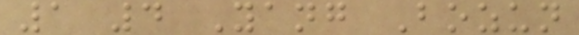1 4 Yang Bozun
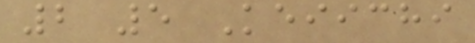2 5 Keiichi
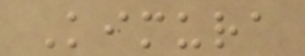Kimura
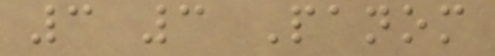3 3 Panom
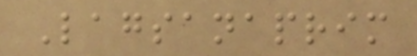Lagsanaprim
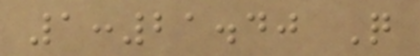1:21.40 Q
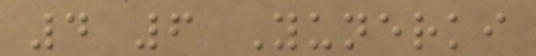4 6 Yunerki
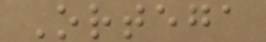Ortega
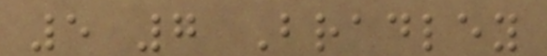5 7 Bradley
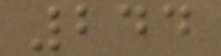244
